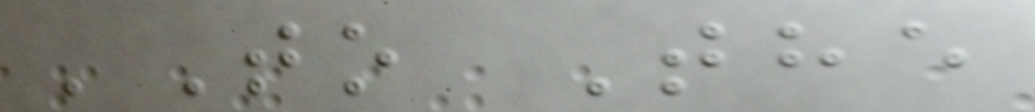'To The
